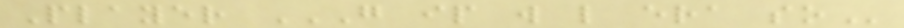Player G IP W L ERA SO
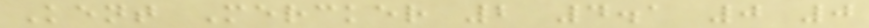Kent Mercker 2 4.1 0 0
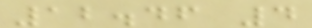12.46 4
